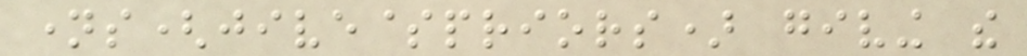names(jive$priors) giving the
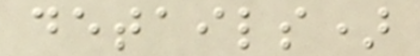details)
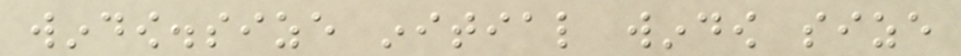window.size initial window size
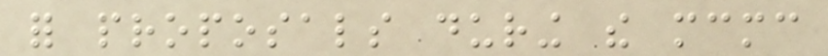for proposals during the mcmc
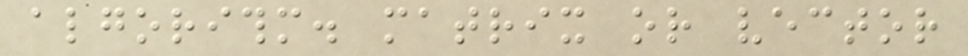algorithm. matrix or vector
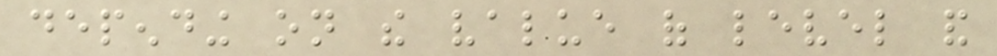depending on the value of level and
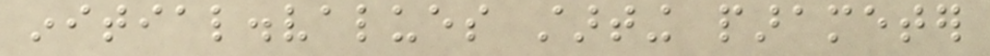initial.values starting parameter
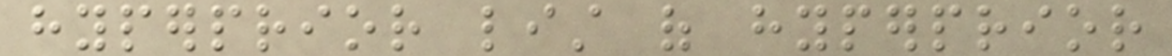hyperprior list of hyperprior
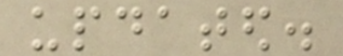updated.
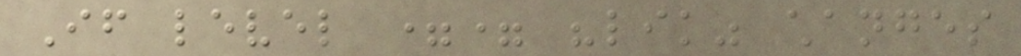If level == "lik" changes
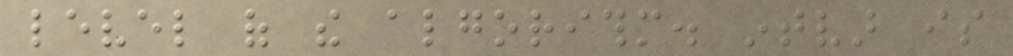level of the algorithm. intvar is
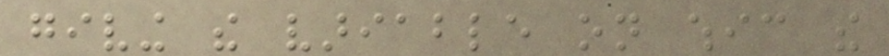giving the variable on whic the
